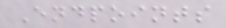Endpoints
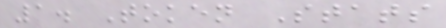1. Token Stats
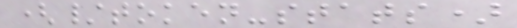(/token-stats)
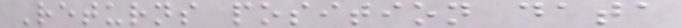Returns position data
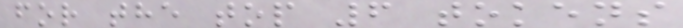for the top 6 tokens
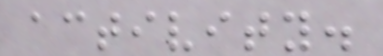activity.
